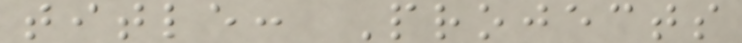title: Projects
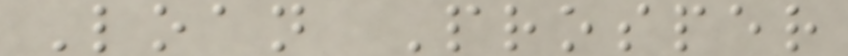Loan Prosper
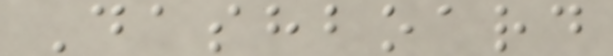Dashboard
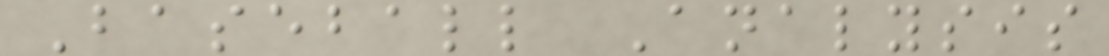Baseball Analysis
